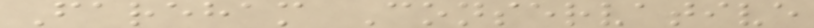Fareham Conservative
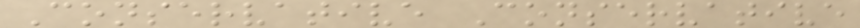Conservative Conservative
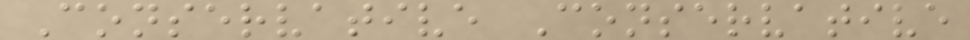Conservative Conservative
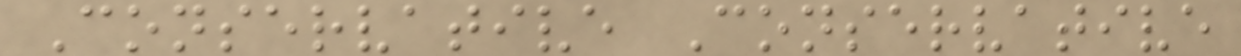Conservative Conservative
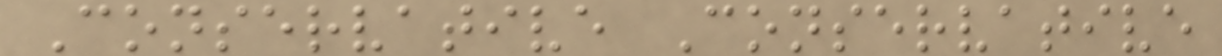Conservative Conservative
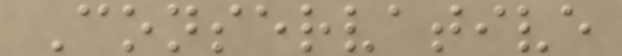Conservative
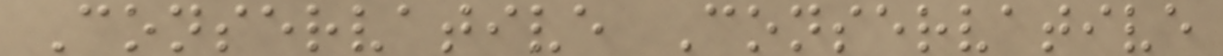Conservative Conservative
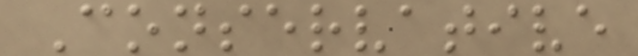Conservative
